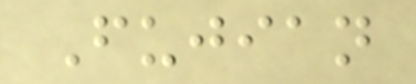Fujian
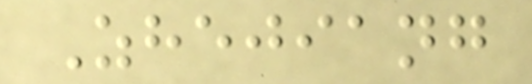Zhejiang
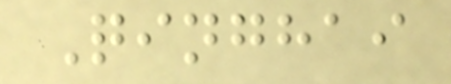Qinghai
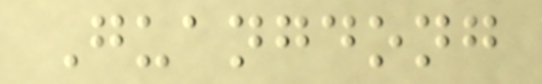Guangdong
